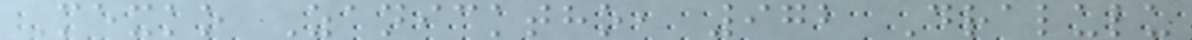Mexko Zanicktho, 972 Dralulu
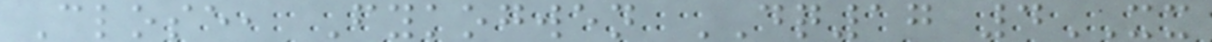Close, Fykogwen DQ17 4XX
